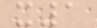x1
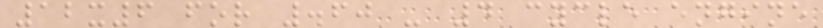12x6 for .60 - 4 cycle engine
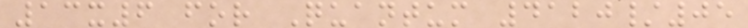13x6 for Quantum 4120/05
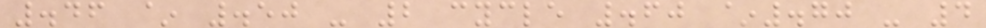.46 ~ .50 - 2 cycle .60 ~.70 - 4
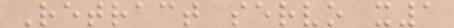Retract servo x1
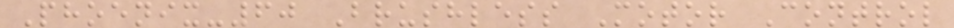Phoenix-60 Brushless Motor Control
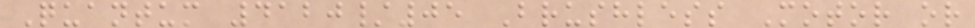Quantum 4120/05 Brushless Motor or
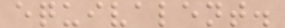equivalent.
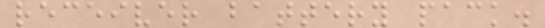receiver battery pack.
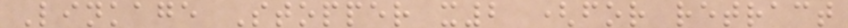Linkage Stopper x2 (for retract
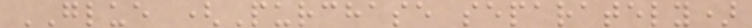GLUE (Purchase separately)
